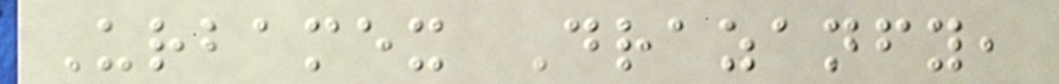Urbamex Drazanfy,
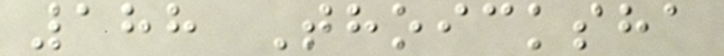188 Thoicksha
